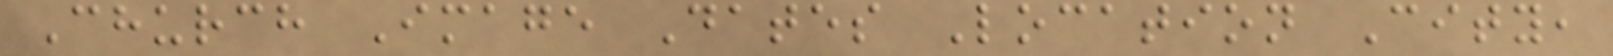Church Image Dates Location City,
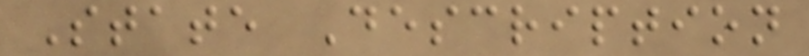State Description
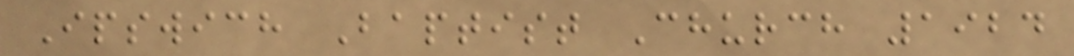Ipswich Baptist Church 1924
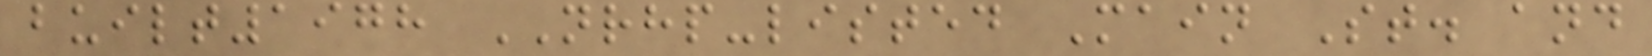built1978 NRHP-listed Main St. and
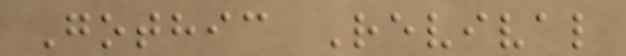Gothic Revival
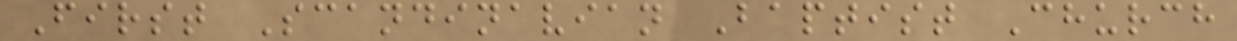First Scandinavian Baptist Church
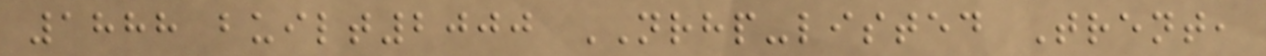1888 built2000 NRHP-listed Trent,
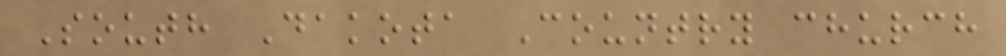South Dakota Country church
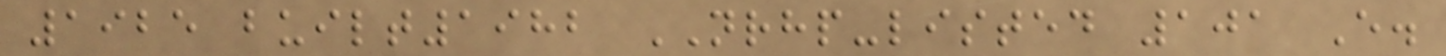1925 built1982 NRHP-listed 101 E.
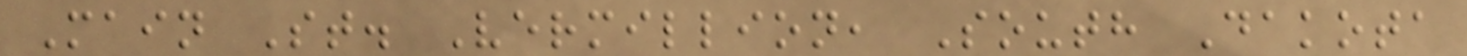Main St. Vermillion, South Dakota
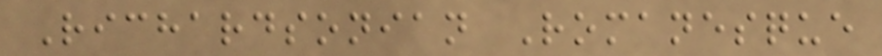Richardsonian Romanesque
